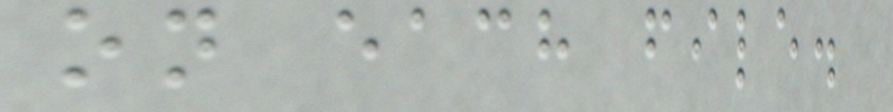on each file.
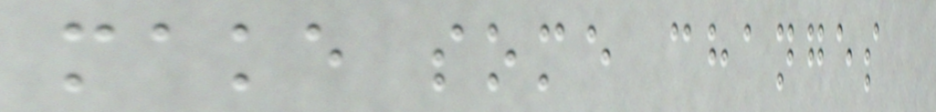make some changes
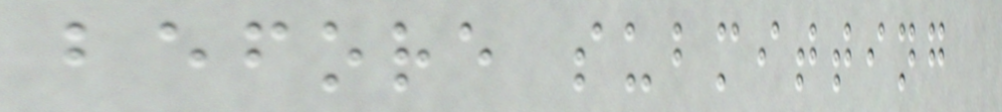before submitting
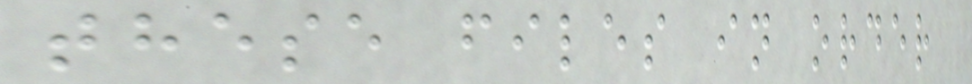these files in order
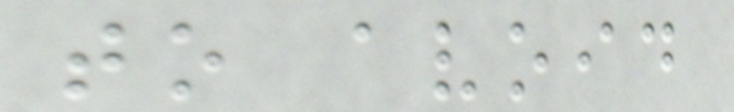to avoid
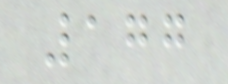177
